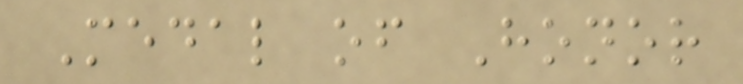Medal of Honor
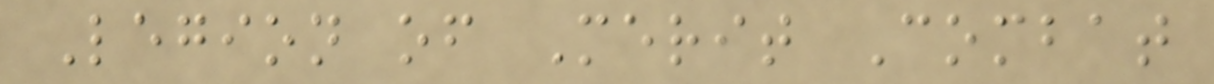Legion of Merit Combat
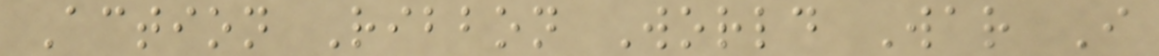Action Ribbon World War I
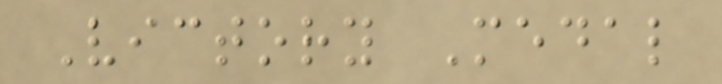Victory Medal
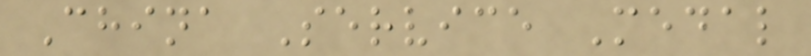China Service Medal
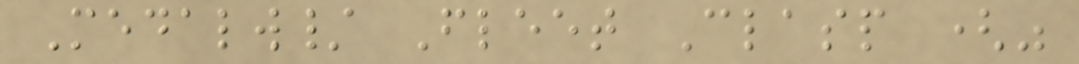Medalw/ Fleet Clasp ("
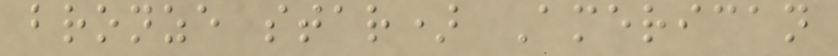bronze star) American
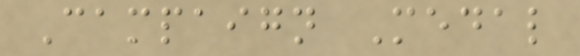Campaign Medal
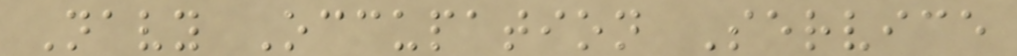Navy Occupation Service
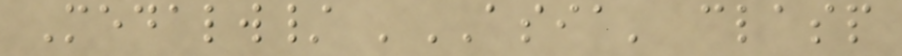Medalw/ 'ASIA' clasp
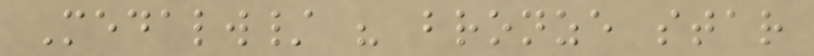Medalw/ " bronze star
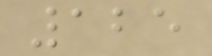125
